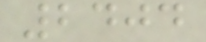2404
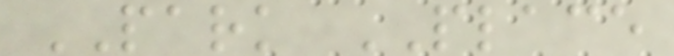PARK PLACE
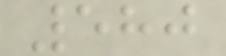580
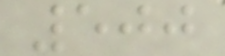500
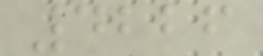4226
